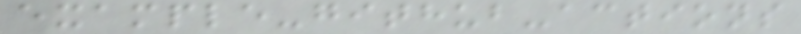example-github-actions
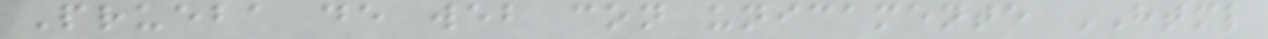Prueba de web con unicamente HTML
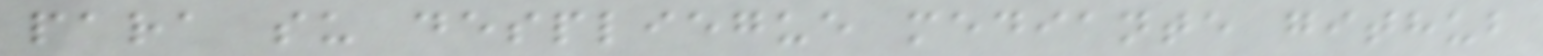para su despliegue mediante github
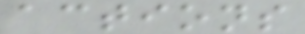actions
